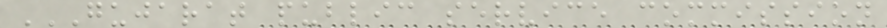GUJARAT PUBLIC SERVICE COMMISSION
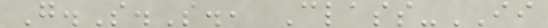G.S.S., Class-II
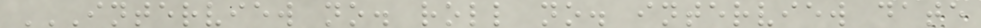INTERVIEW NO. ROLL NO. INTERVIEW DATE
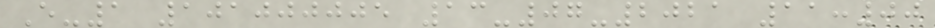E-1 101000005 13-07-2021 11:00
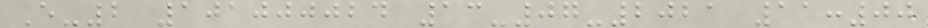E-2 101000024 13-07-2021 11:00
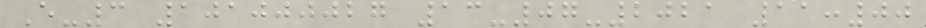E-3 101000027 13-07-2021 11:00
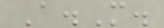A.M.
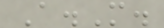A.M.
